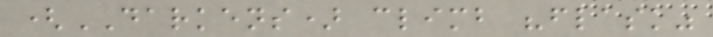(DARKENS) climb "flask"
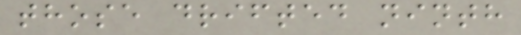those drifted ninth
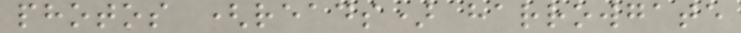photos (reads) harrowgate
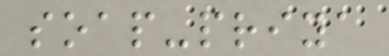soap-priya
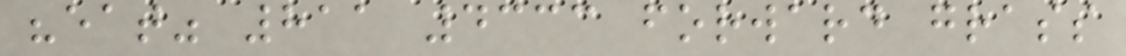"eat" 811 4333 forward grass
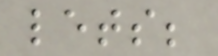lets;
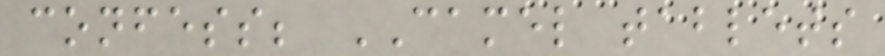confess; CAMEL tablets
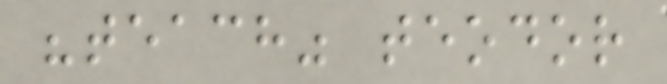"teach" teodor
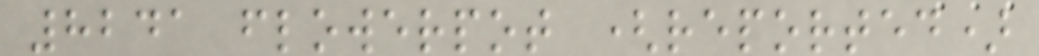8241 flowerpot (reported)
